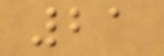21
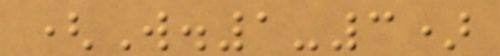(W.1-3)
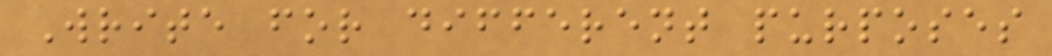Write for different purposes
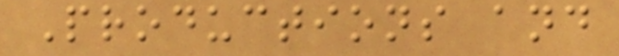Productions and
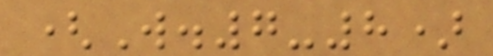(W.7-8)
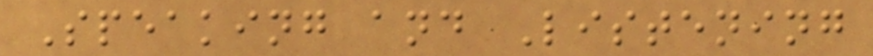Speaking and Listening
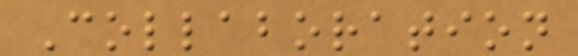Collaboration
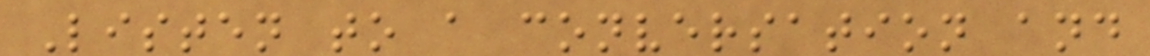Listen to a conversation and
